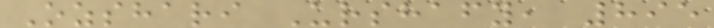Ozshari Urshafy, 895
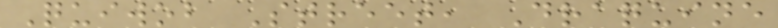Quiwob Street, Draquine
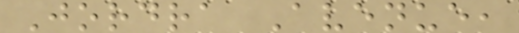Jordra Avenue,
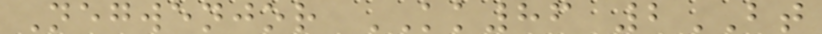Negwenjor KK86 2BT
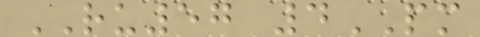RU57 4PM
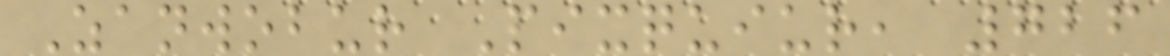Zanwobur Pixquiur, 726
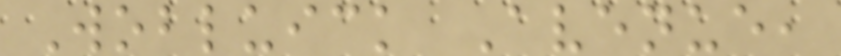Wobluick Avenue,
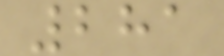281
